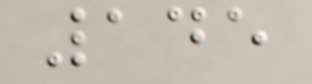145
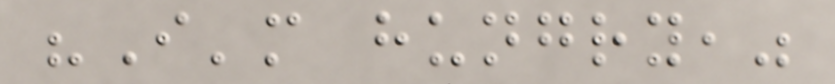"I'm hungry,"
